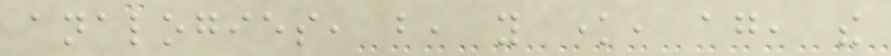analogies, but, you know, again, the
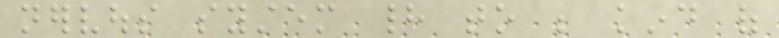nervous system had to be kind of
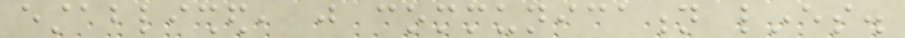established, just communication lines.
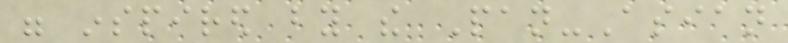were inspired by the Pan-Asian
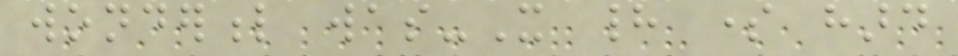wonderful was-It had some hard
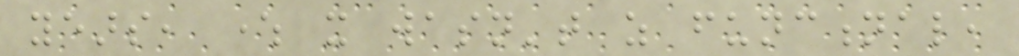years, where it wasn't as functional,
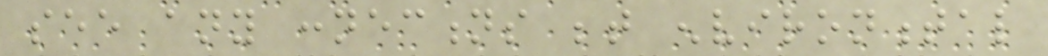see any connections between environmental
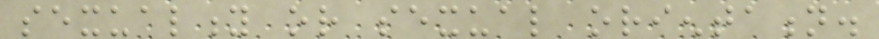sexuality or sexual orientation.
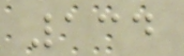134
